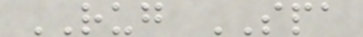RUG SPA
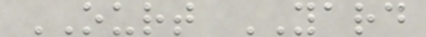OURT YARD
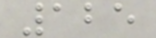125
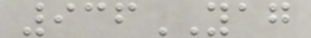936YAG
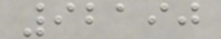92190
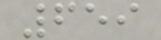659
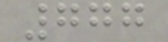777
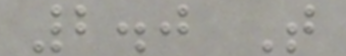2.0 T
